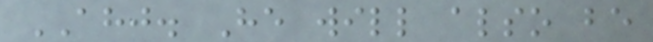AHJ. He will also be
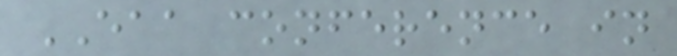EAA conference in
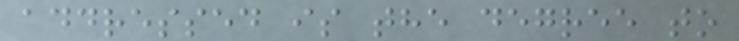addressed is the degree to
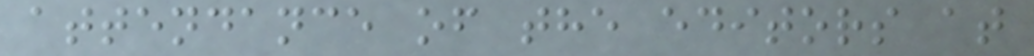attendance of the editors at
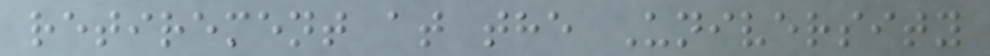retirement at the University
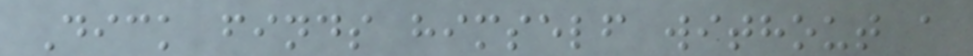Dick finds himself without a
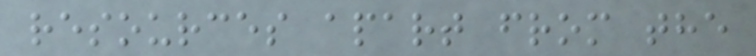resources apart from the
